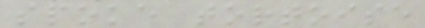spoke tortoise
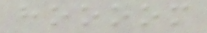hoooom
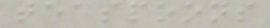teaspoons
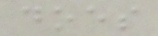does
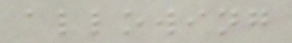allowing
